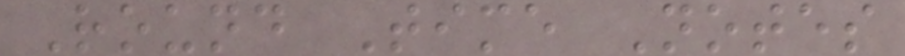Round Time Notes
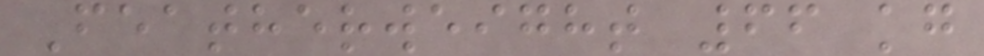Featherweight 66 kg
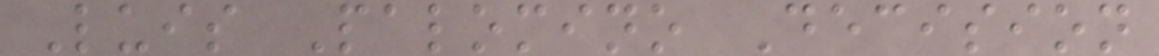Luis Palomino Decision
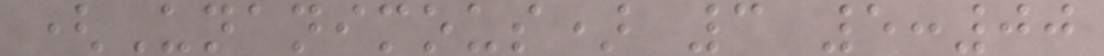(Unanimous) 3 5:00
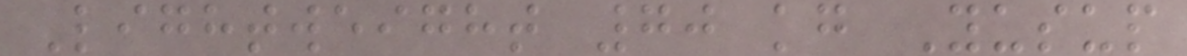Lightweight 70 kg Yusup
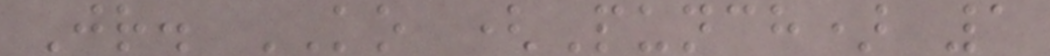Jr. KO (Punch) 1
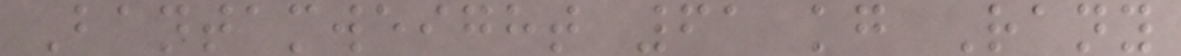Bantamweight 61 kg Rany
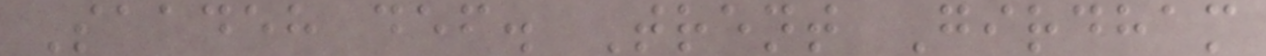Saadeh def. Trent Girdham
